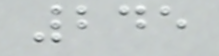245
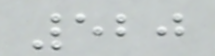520
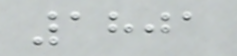1801
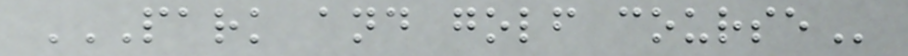PARK AND GOLF COURSE
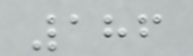186
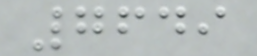7649
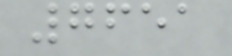7651
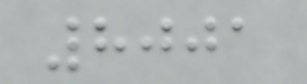8001
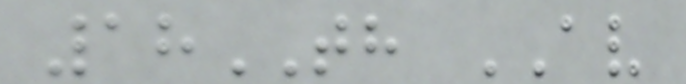18TH AV
